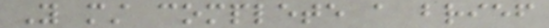You must complete a brief
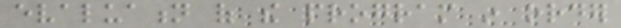evaluation of the program in order
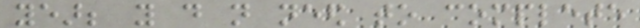year; you do not need to complete
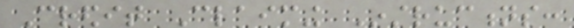Credit Claiming Instructions:
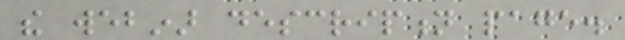the webinar description page.
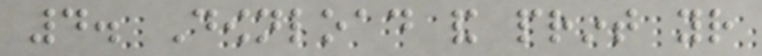4. Download and print your
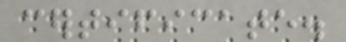certificate.
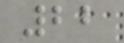22
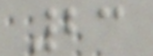23
